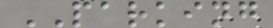PARKING
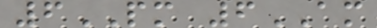6PM 6AM
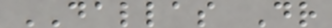DALLAS Dr
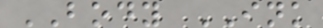BODY INK
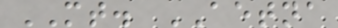MT. AETNA
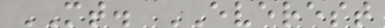MT. EVEREST
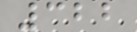322
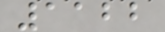1122
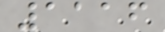1116
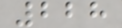228
